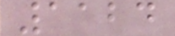1124
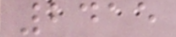2415
